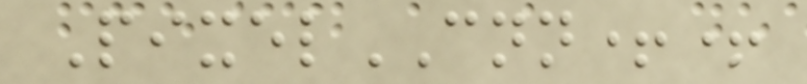PixelCNN++
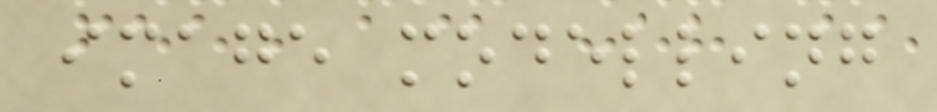image modelling
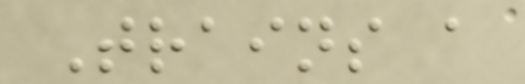Trains a
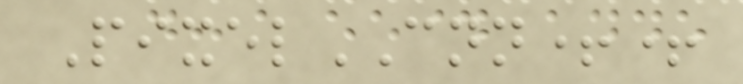PixelCNN++
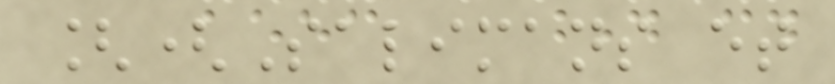[(Salimans et
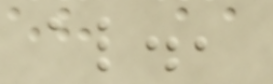al.,
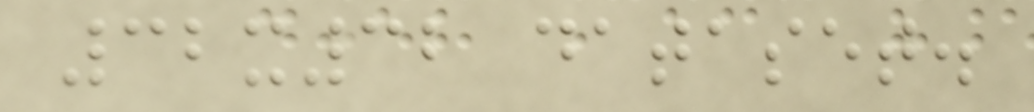32x32 dataset.
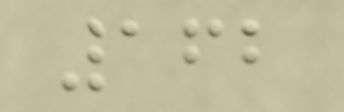162
